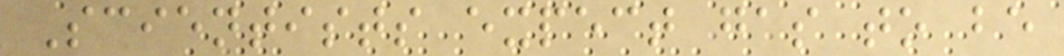Scientists expect gas to be
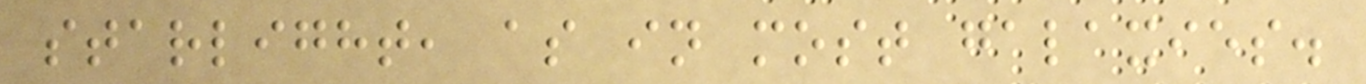starlight, as in most galaxies.
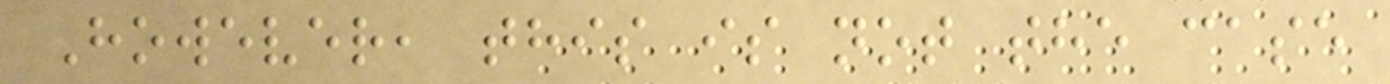However, this is not the case
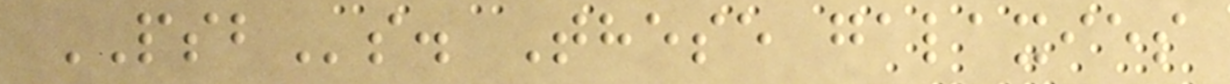PSBs. These galaxies
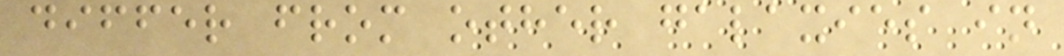differ from other galaxies in
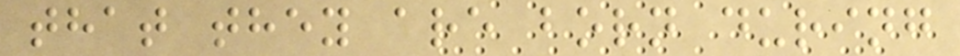that they are born during
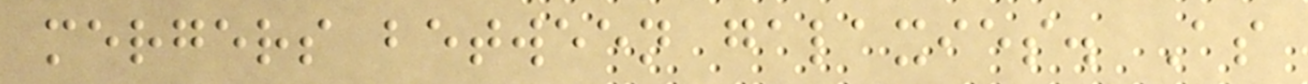mergers between galaxies. As
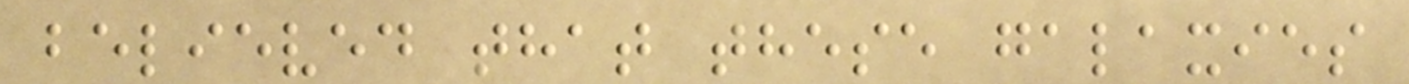believed that these galaxies
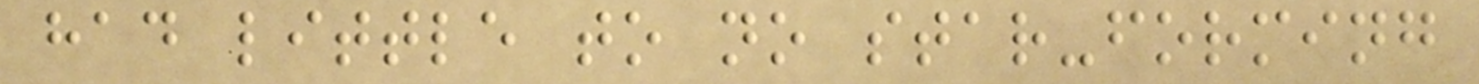had little to no star-forming
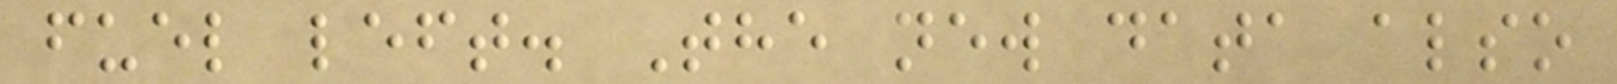fuel left. The new data also
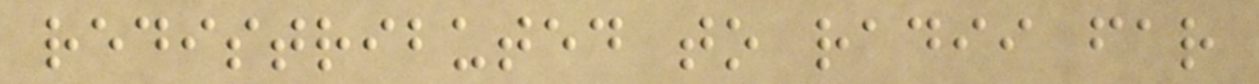redistributed to radii far
